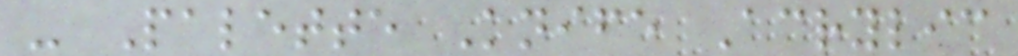- Palette Knife Acrylic
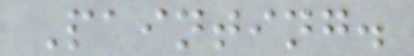Painting.
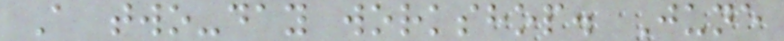A two-day workshop. June
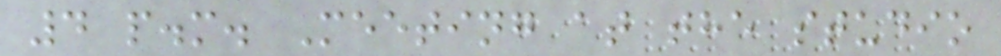4 p.m. Meeting at the studio
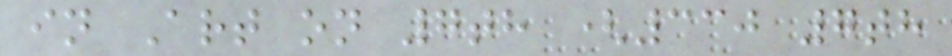in Art on 7th (330 7th
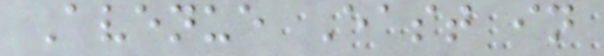Avenue East in
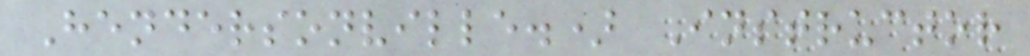Hendersonville.) Instructor
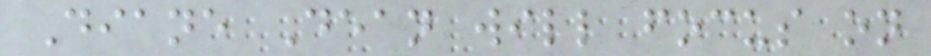Diane Dean will focus on
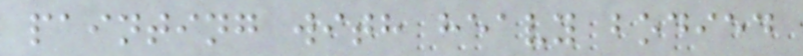painting with heavy bodied
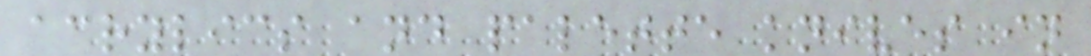acrylics and palette knives in
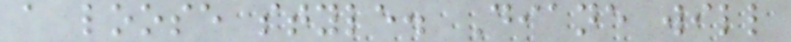a loose style. Diane will
